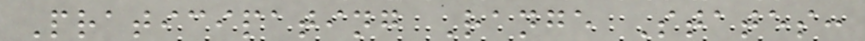Praticipating Range States:
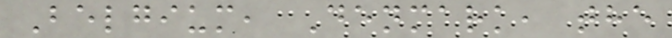Belgium, Denmark, the
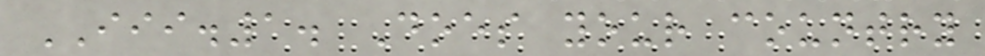III.1. Does your country
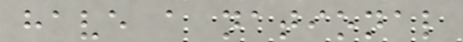have a national
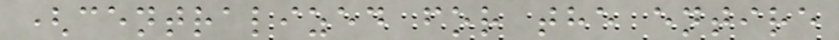(centralized for the entire
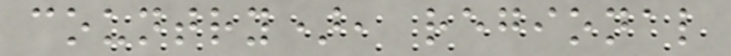country), regional
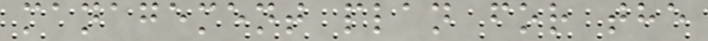management plan for the
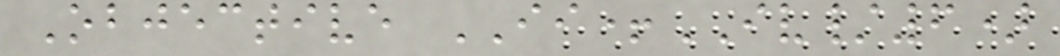Objective II+IV/6)
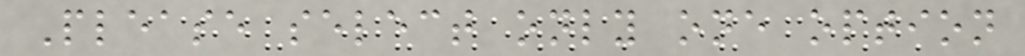Please select only one option
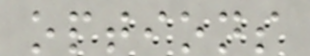options
